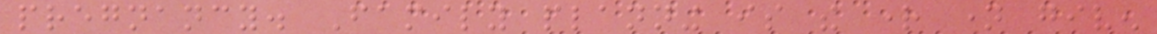pregnancy. Family planning is the right name given
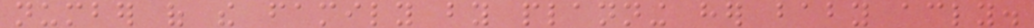number of the family by planning her baby accordingly.
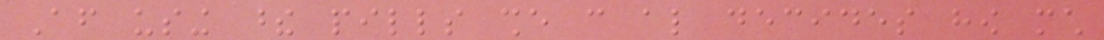After using these pills she can also decides how much
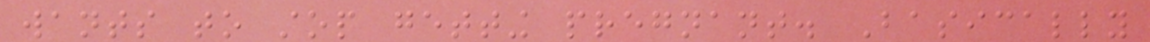wants to stop getting pregnant. Basically
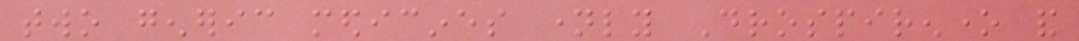two generic medicines namely Drospirenone and
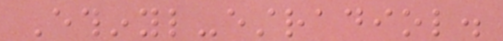Ethinyl-estradiol.
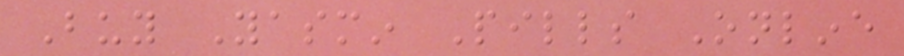Buy Yasmin Pills Online
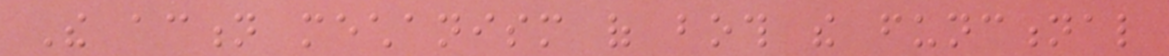The action mechanism of both the functional
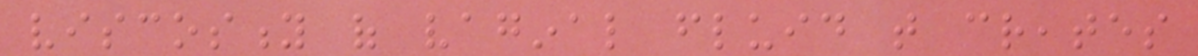viscosity of vaginal fluid that creates
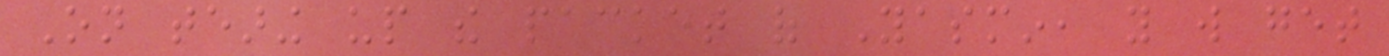On tearing up the packet of Yasmin, you will get
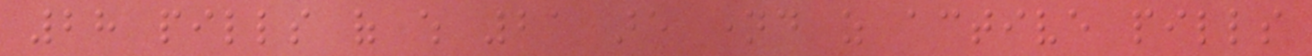28 pills of which 21 are named as active pills
